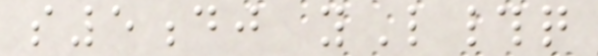s5dj yL#q
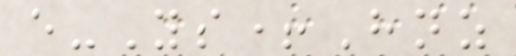e-Ys+Hnz
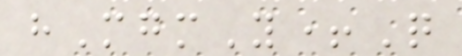hMgmY+Q
